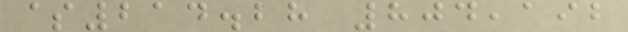$214.28 804,192
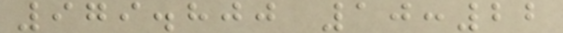979.800 10:22
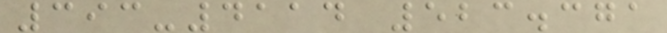393-4114 523.371
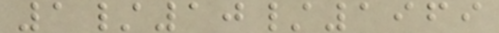1/10/1969
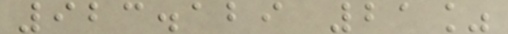923.129 21%
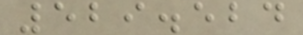529.524
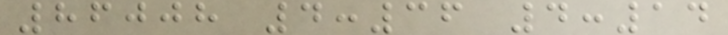86008 4:36 4:14
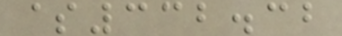$332.32
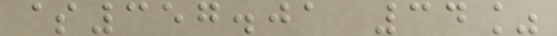$357.01 34%
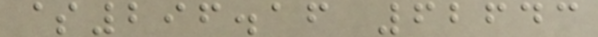$296.16 62643
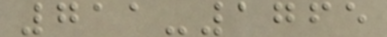711-1765
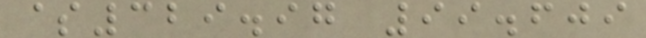$329.97 99.609
